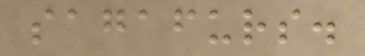sagafurs.
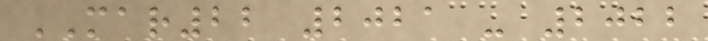MAR22 2021 - 2022
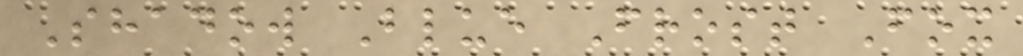Shadow Blue Frost Fox
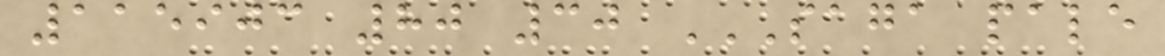115903 80 30 SAGA PALE
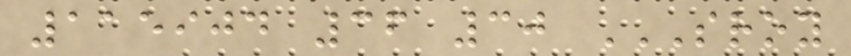115904 36 30 SROY
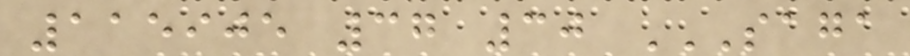115905 37 30 SAGA
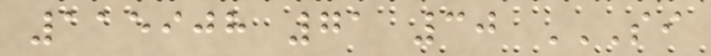115908 71 30 SI
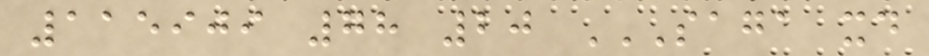115909 78 20 SAGA XD
